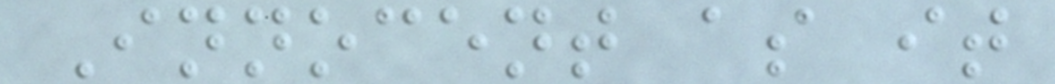Innocent as it
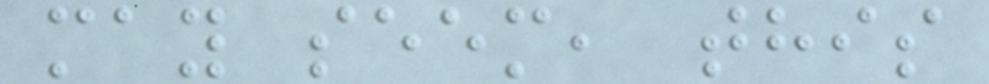may seem, this
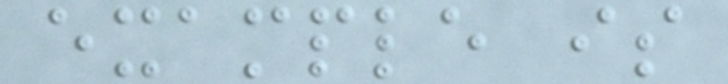example is
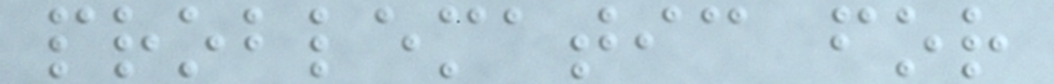problematic for
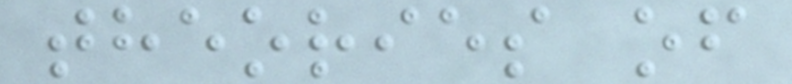theories of
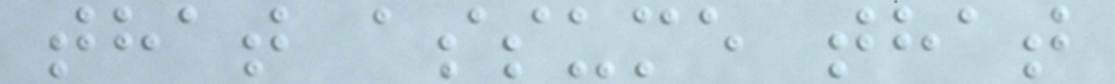that assume that
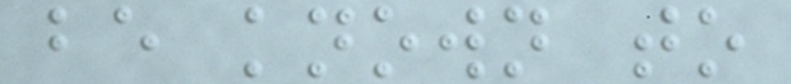be known to
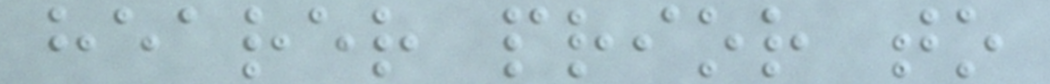hearer prior to
